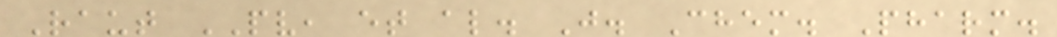Raut PV, et al. J. Chem. Pharm.
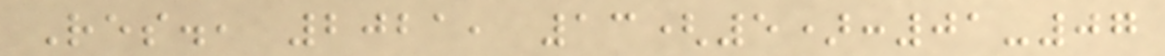Res., 2021, 13(5):01-07
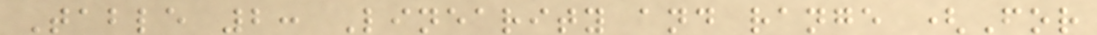Table 2: Linearity and range (For
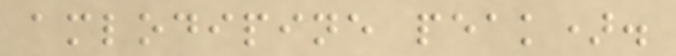amlodipine peak).
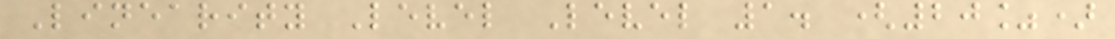Linearity Level Level 1. (20%)
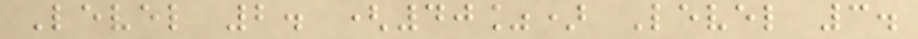Level 2. (40%) Level 3.
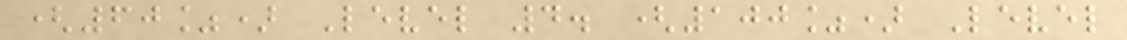(60%) Level 4. (100%) Level
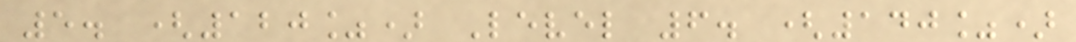5. (120%) Level 6. (140%)
